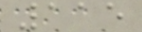115
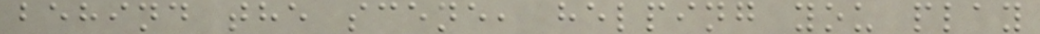behind the scene, helping you play
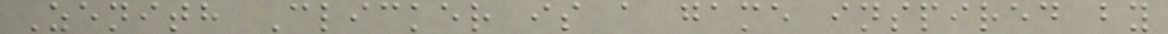Zenith Clicker is a game inspired by
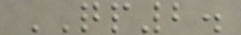QP2.
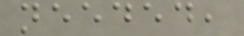needed,
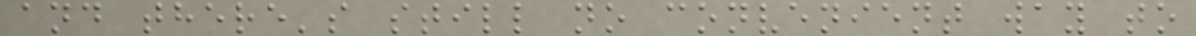and there's still no convenient way to
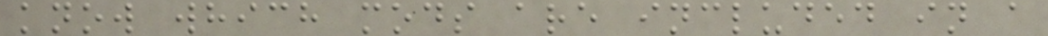know which mods are included in a
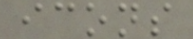icons
